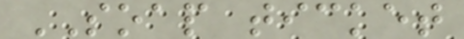SOAP ticket
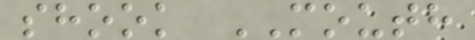shook MOUTH
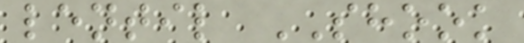lentil SHOOK
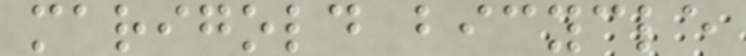marigold bicycle
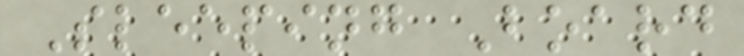Sleeping Board
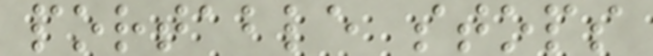portable stops
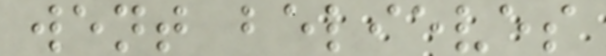went believes
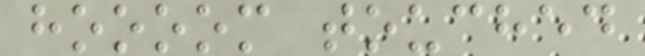hoooom touched
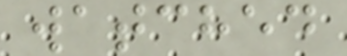watched
